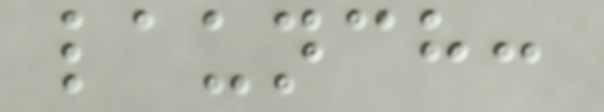launch:
